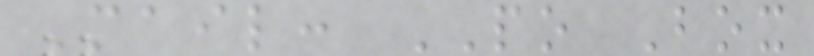Mail: PO Box
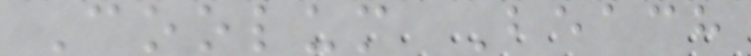Coolum Beach
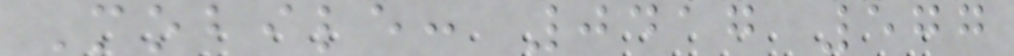Mobile: 0417 577
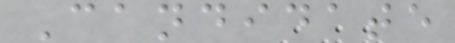Candidate
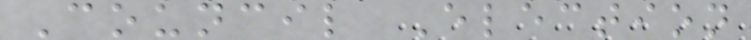Council Election
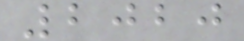2020
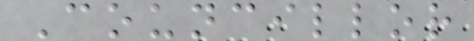Councillor
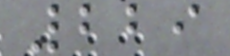229
